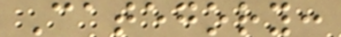Category:
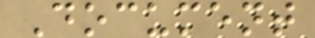Document
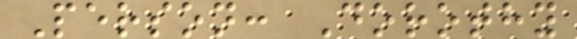Person: Dorothy
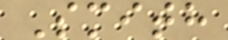Smith
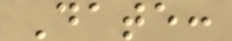Date:
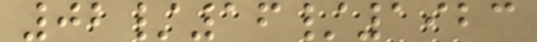02/16/1923
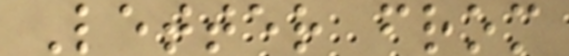Letter from
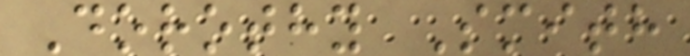Dorothy Smith
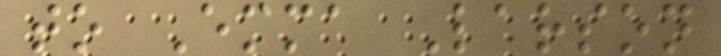to Emma Larson
